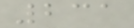231
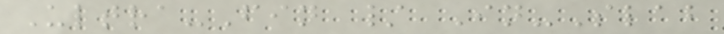Ultra-Fin / In-Slab
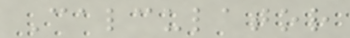Calculator
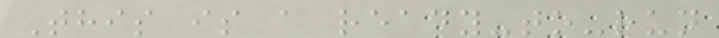This is a ready-to-run
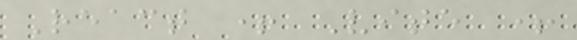React + Vite +
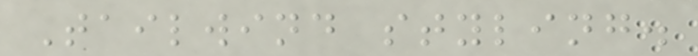Tailwind styling.
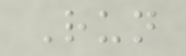Run
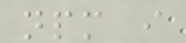npm i
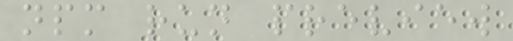npm run preview
